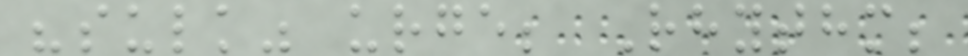"sulk" urge; Rhythm;
